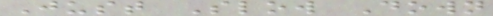Just Slow Down
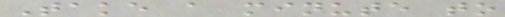Take a minute to
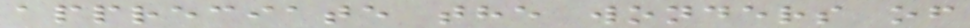appreciate the wonders of
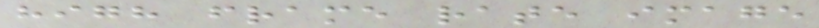high frame rate image
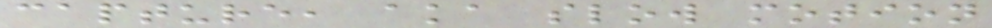capture, aka slow motion
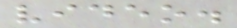video.
